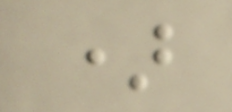)
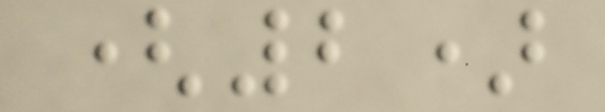(2)
